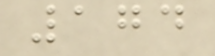174
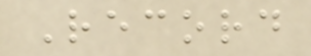Record
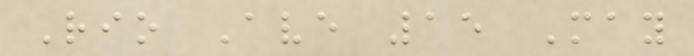Rio Ave 15 May
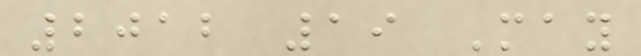2012 19 May
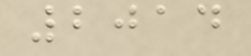2014
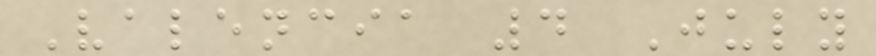Valencia 4 July
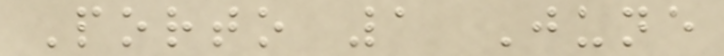Porto 1 June
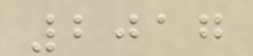2017
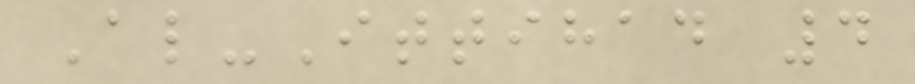Al-Ittihad 4
